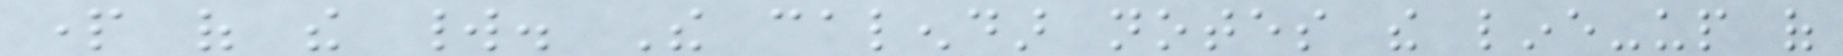part of the world. The calendar notes the line-up of
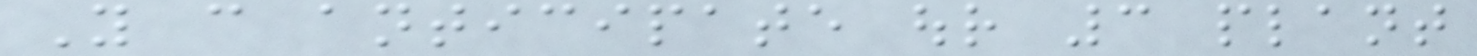You can anticipate our 3 plant
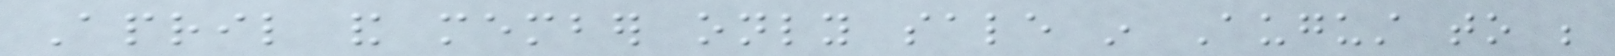April and member only sale in August to be
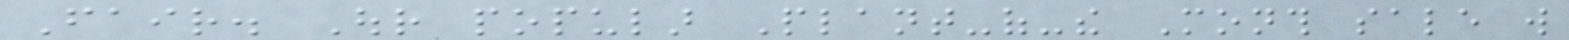Fair. Our popular Plant-of-the Month sale will
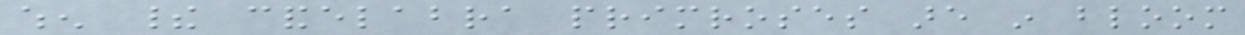when their candelabra primroses are in bloom
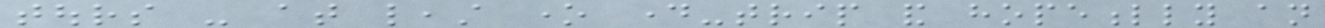tours - at least one day-trip and hopefully an
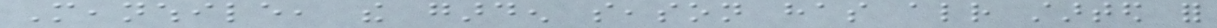Meanwhile, the garden season has already started for
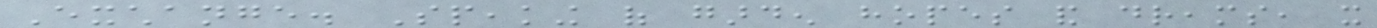Exchange. Speaking of garden hopes and dreams, it
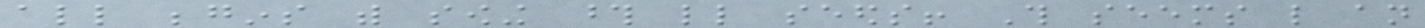all begins with sowing those little seeds! This seems like an
